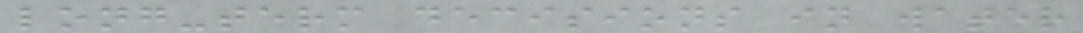long-term decisions in water
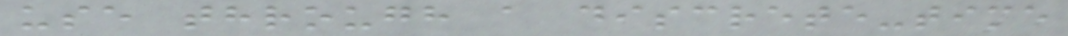use through a discrete-time
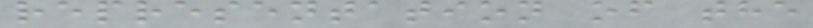representation of the
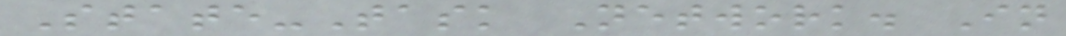State-Task Network. In
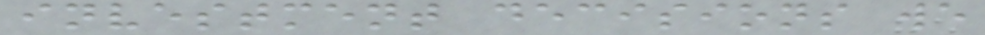investment decisions we
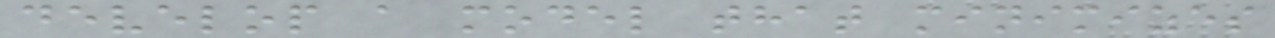develop a model that minimizes
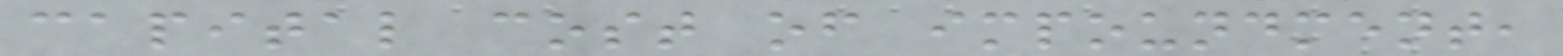capital cost of impoundment,
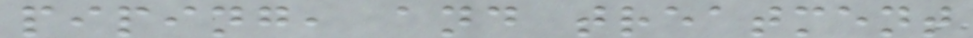piping, and treatment
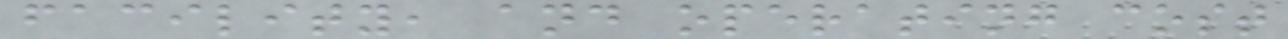facility, and operating cost
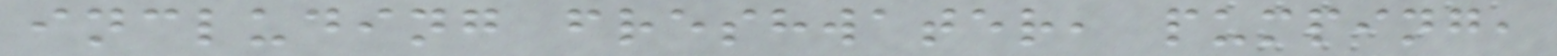including freshwater, pumping,
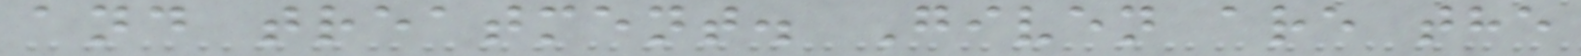and treatment. Given are the
